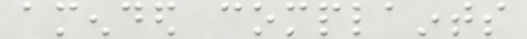amended complaints
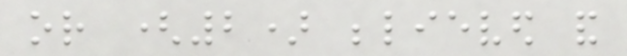or (2) believed and
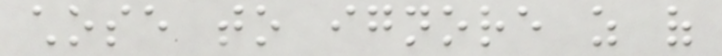chose to ignore as of
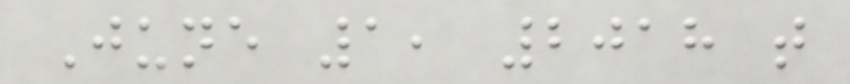June 1, 2018 that
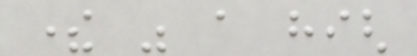there was a high
